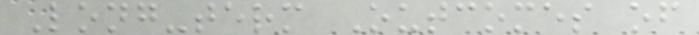Long-term Outcomes of
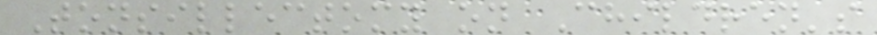Tonsillectomy on Children's
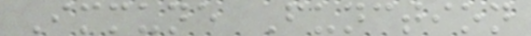Immune Function
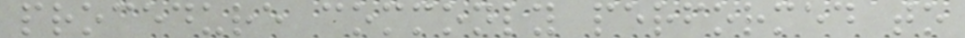procedure commonly performed to
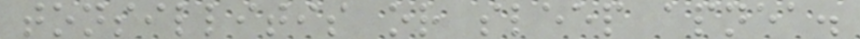tonsillitis or sleep apnea.
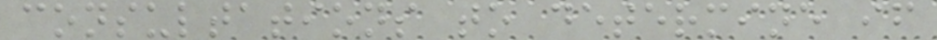consultations to determine if
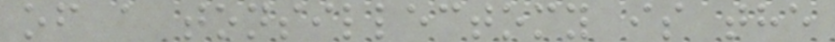of a tonsillectomy is the
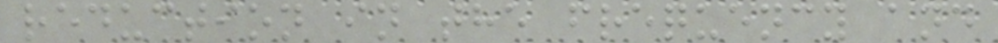reduction in the frequency and
